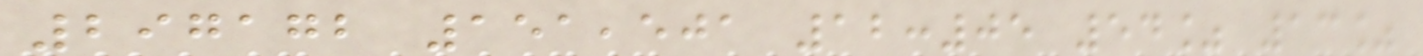297172 151,501 12:05 54% 13%
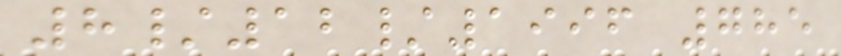8/12/1996 785
